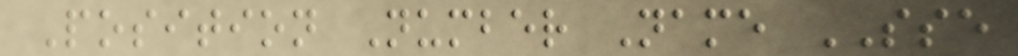Position Number Name SSE
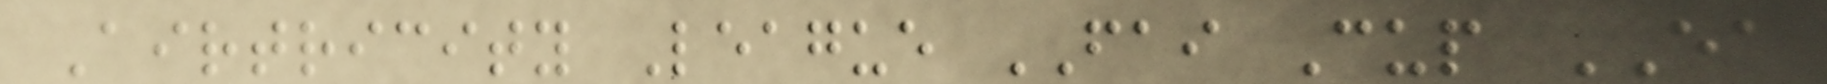Airtricity League FAI Cup EA
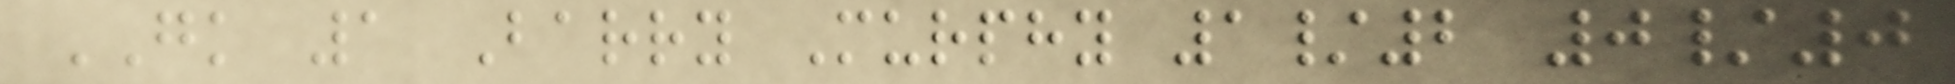GK 1 Barry Murphy 1/2 0/0
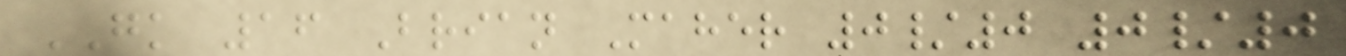GK 16 Brian Maher 0/0 0/0
